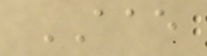AAE
